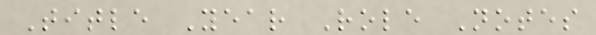Title Year Role Notes
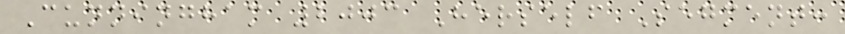Cunningham 2003 Herself Segment:
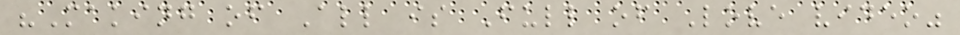"Making of All is Full of Love video"
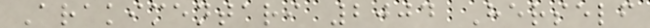Arakimentari 2004 Herself
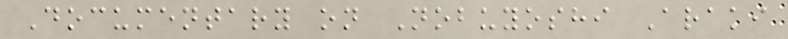Documentary on Nobuyoshi Araki
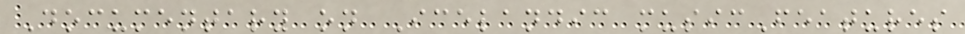Documentary on Icelandic musicFeatures
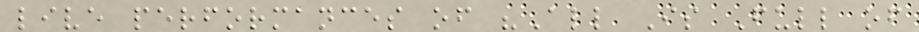live performances of "All Is Full of
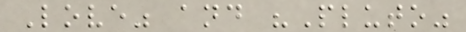Love" and "Pluto"
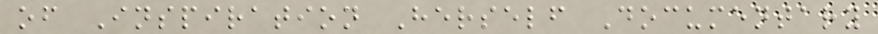of Inspiration Herself Documentary
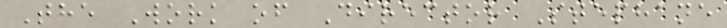The Work of Director Stephane
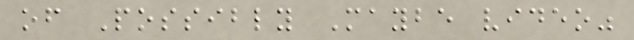of Possibly Maybe video"
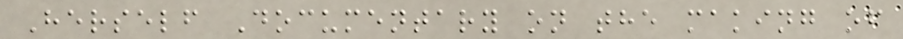Herself Documentary on the making of
